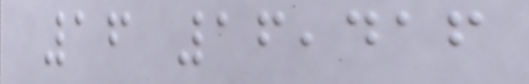16 16,416
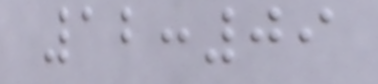12:09
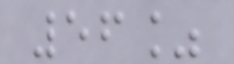56%
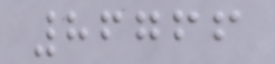86766
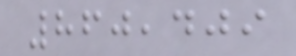860,409
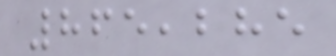865,285
